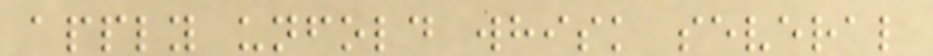apply unfold whisk several
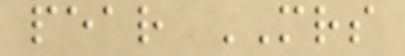pear MRS
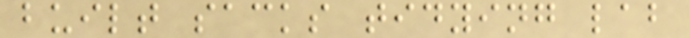built sacks tidying lab
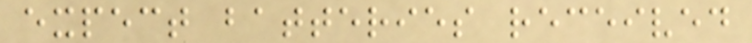expect batteries received
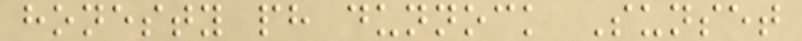honesty ph dunnock Sunset
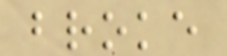broke
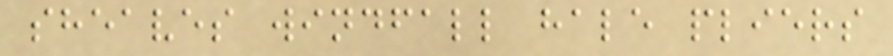sheaves windfall hale pliers
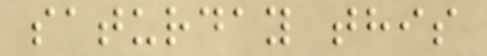saturday this
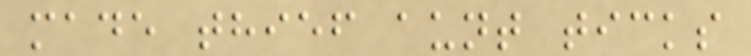made thief aunt ticks
